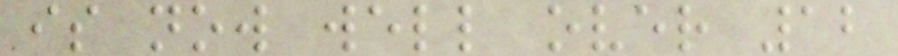is now well over 12
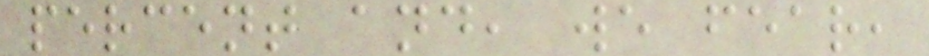percent and, we fear,
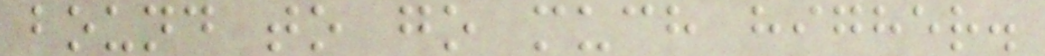bound to go much higher.
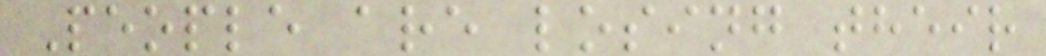People are losing their
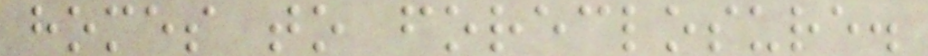homes to foreclosure.
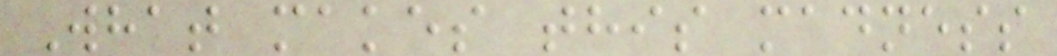What makes this madness
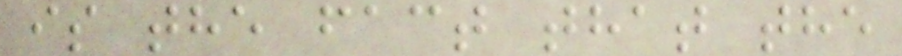is the fact that the
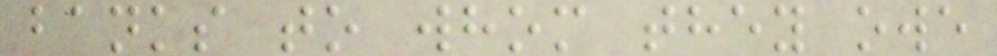banks to whom they owe
